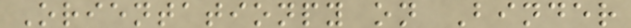Orientationpy on Binder
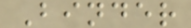Binder
